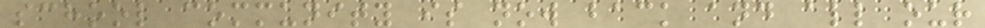school community is now back and all our
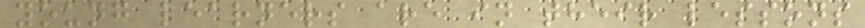young learners are in their lessons
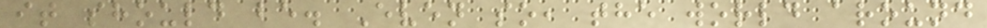it should be. Even so, the world around
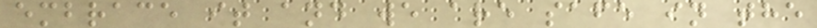embrace it and we are safe in the
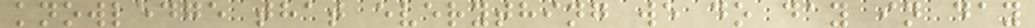knowledge that everything we do day in day
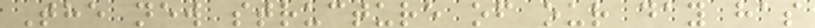The new structure of our day has
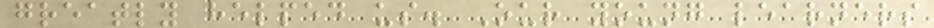greatly helped us. Our young learners
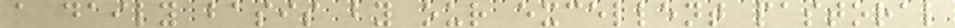a daily basis by our excellent pastoral
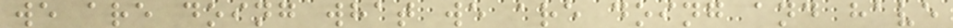we are doing what we are doing and have
